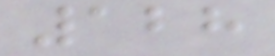128
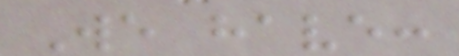We have:
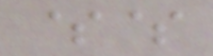$$
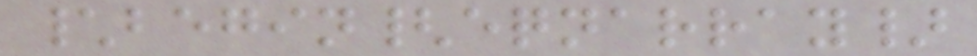\begin{eqnarray}
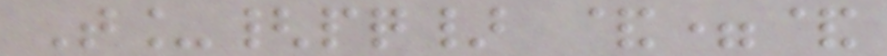T_{pq} &=&
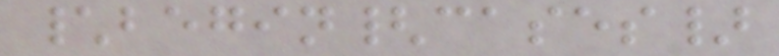\begin{cases}
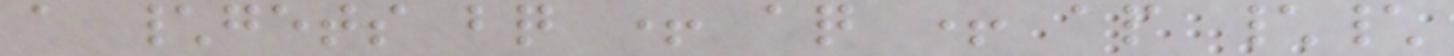a \gets bq + aq + ap \\
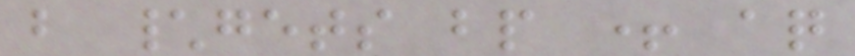b \gets bp + aq
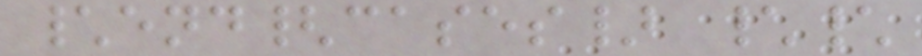\end{cases} \\
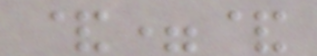&=&
